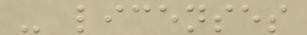- licenses
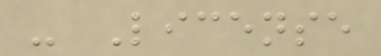- License
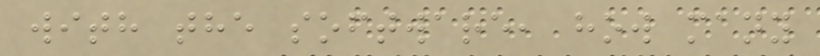with the software, how many
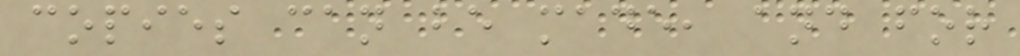copies can be made, and for
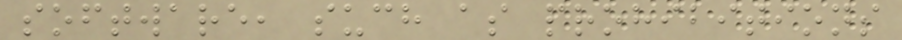software, such as prohibitions
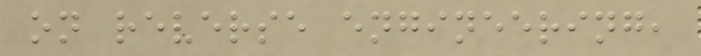on reverse engineering,
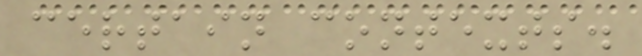certain contexts.
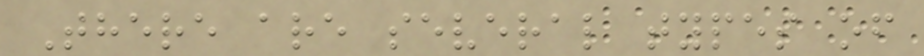There are several types of
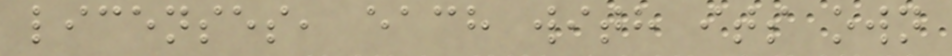licenses, each with its own
